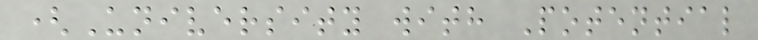(University with Potential
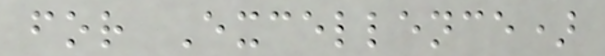for Excellence)
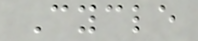Cycle
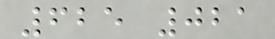625 021
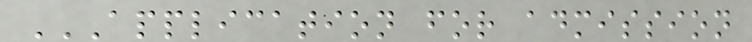APPLICATION FOR ADMISSION
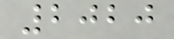2020
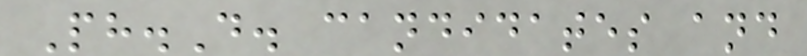Ph.D. candidates and
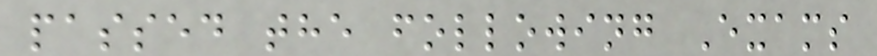passed the following Exams
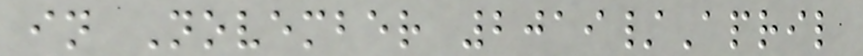in November 2019/April
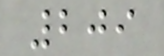209
